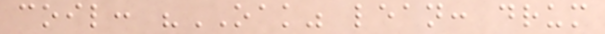coil: "OAK" lean: drum
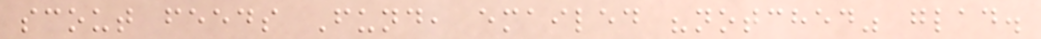scout feeds Fund, emailed "notched" glad.
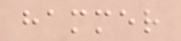hammer
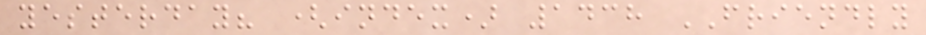yesterday? (index) 1438 FRIENDLY
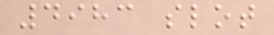4983 slot
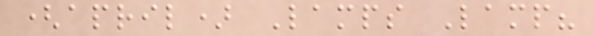(april) Lamps Lamp?
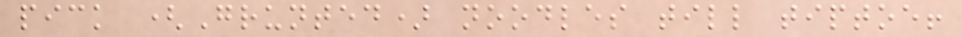pick (Grunted) noodles till tiptoe!
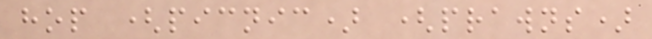hop (picnic) (prawns)
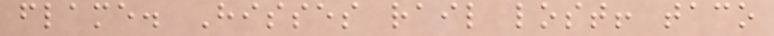flame. Hisses rail lost! taco
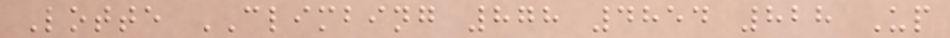Lotte CLIMBING 878 4854 828 Up
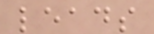leads
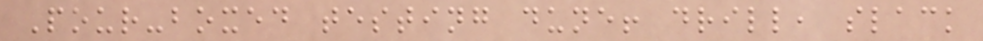Pour-boxed testing dune! drill, slack
